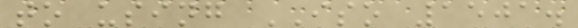to using ISO 1501.
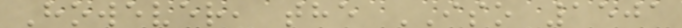However, the ISO 1501
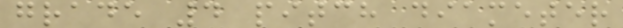grade 4 pitch diameter
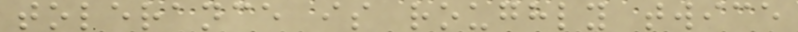tolerance is roughly twice
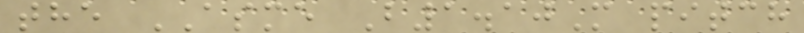the ASME B1.10M pitch
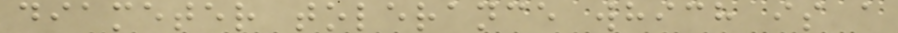diameter tolerance which is a
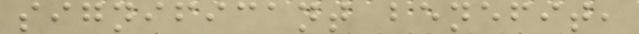significant benefit,
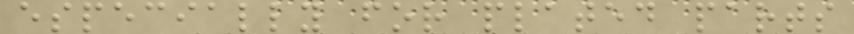especially for plated parts
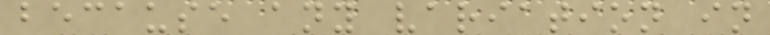because any variation in
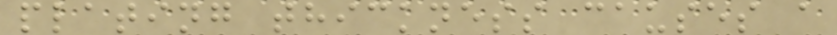plating thickness causes a
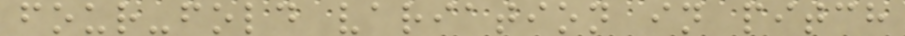four-fold variation in pitch
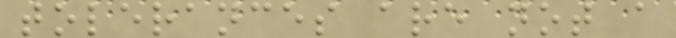tolerances are not a
